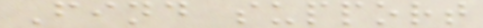Find support
